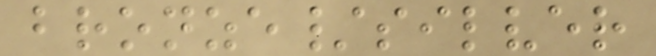bronze/silver
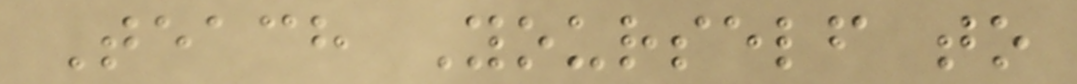Teach Yourself to
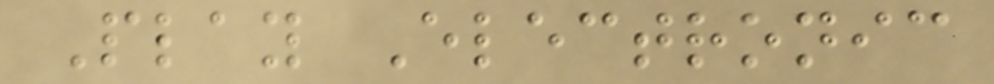Play Electronic
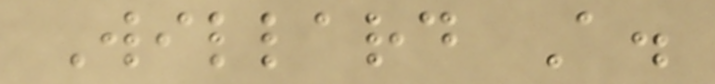Willard A.
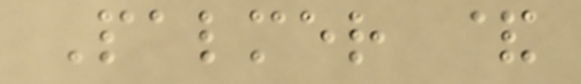Palmer &
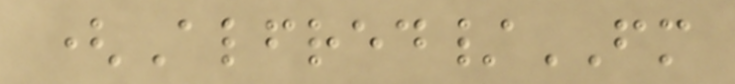(Alfred/FM
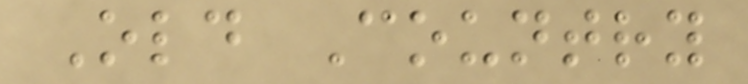Old Country
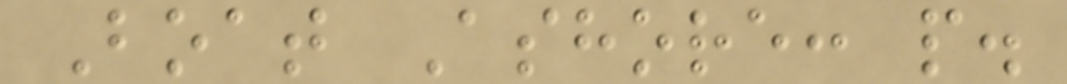Boat Ashore: p.
